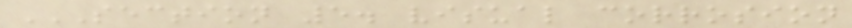SECTION 5. VISUAL CORROSION
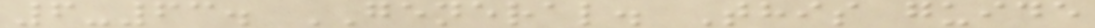6-63. GENERAL. This guide
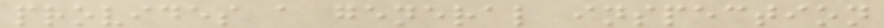provides a general inspection
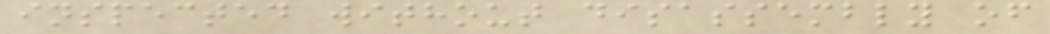inspected without disassembly of
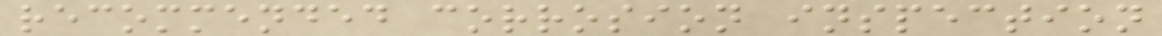recommended corrosion inspection
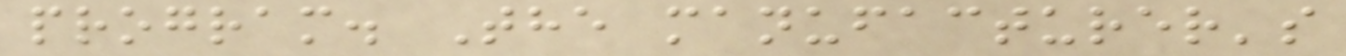program. The manufacturer's
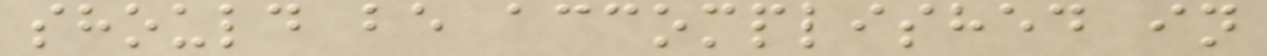should be accomplished in
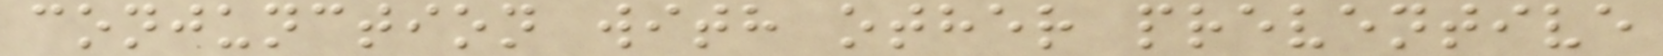conjunction with other preventive
